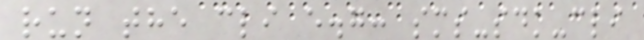run the cli e.g: sms-sdk-cli
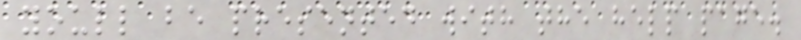youll be presented with the help page.
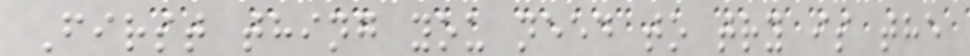First thing you need to try is the
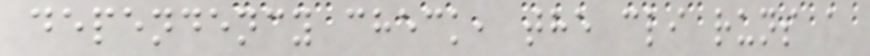dependency check, the cli runs a
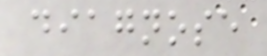diagnose
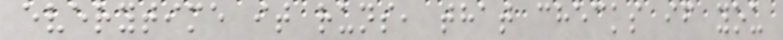everytime it runs, that checks if you
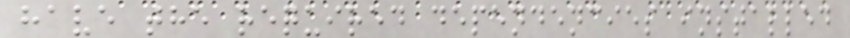have the required dependencies installed
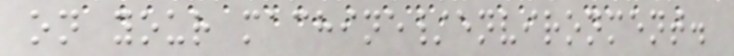on your machine/environment.
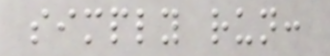simply run:
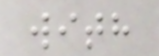with
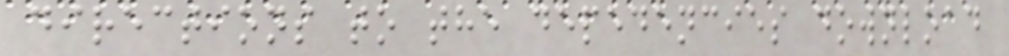directions to the depedencies download
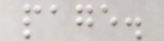page.
